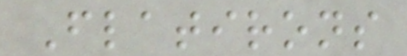Flatirons
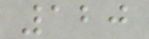120
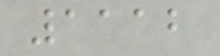1112
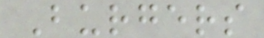Burgers
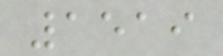1519
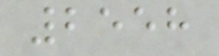2558
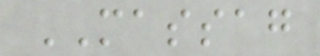MASSAG
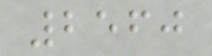2560
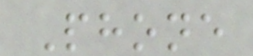Phone
